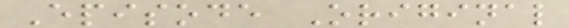Episode Original
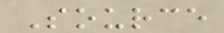Source
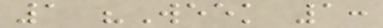1 "Week 1:
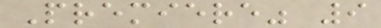Premiere" 9
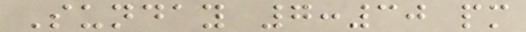Sunday 7:30 pm
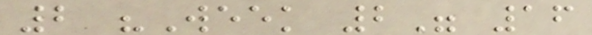2 "Week 2" 16
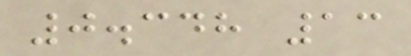0.348 13
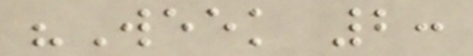"Week 2:
